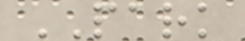PARK
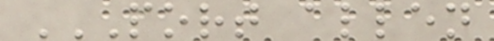PORT ALLEN
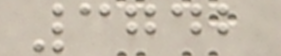3742
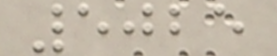5025
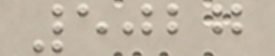5027
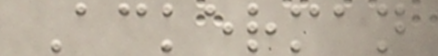Ackerman
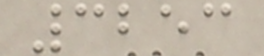3253
